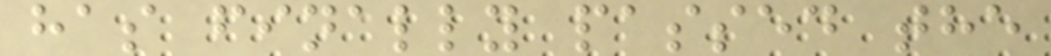has finally passed the
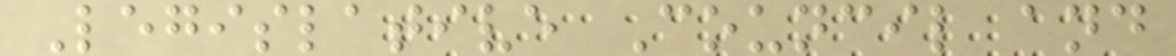Legislative Council and
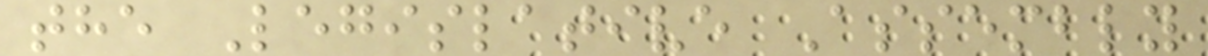the Legislative Assembly
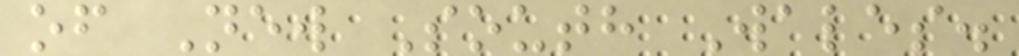of New South Wales.
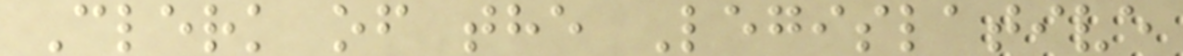Clerk of the Legislative
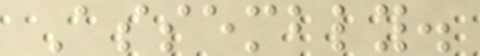Assembly.
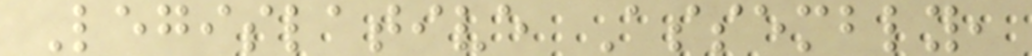Legislative Assembly,
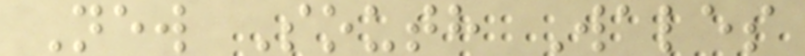New South Wales
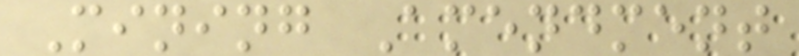Mining Amendment
